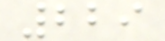229
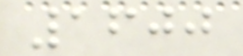1600
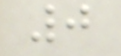0
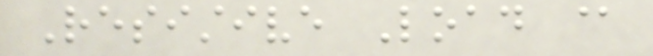Resistive Load @
